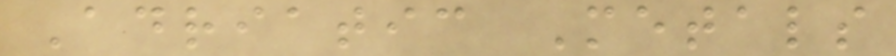Adriatic Metals
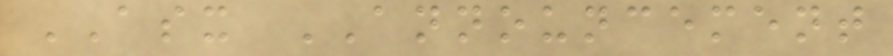ASX ANNOUNCEMENT
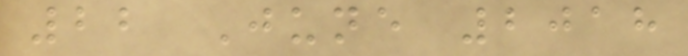22 June 2018
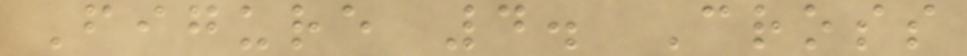Figure 4. Cross
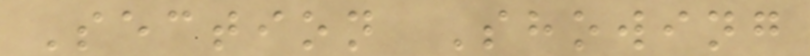Section Showing
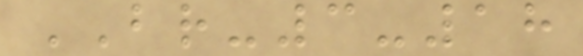BR-3-18
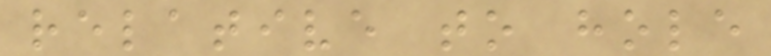relative to hole
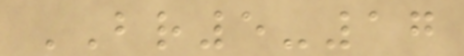BR5-17
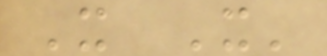X X'
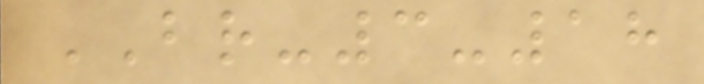BR-3-18
